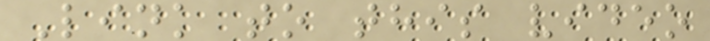Link to this video
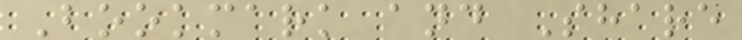Bookmark and Share
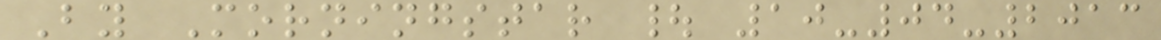By Morningstar | 10-04-2013
